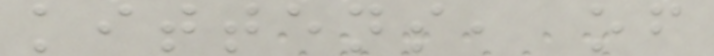kittens, of
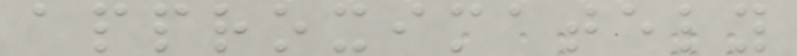approximately
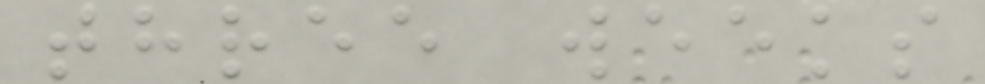three weeks
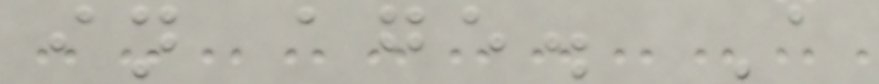in age. A
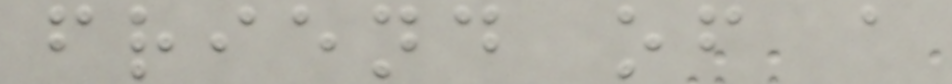friend of a
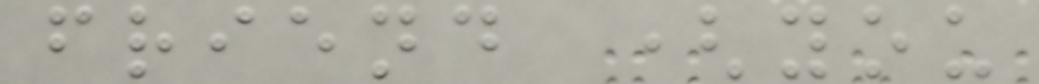friend (you
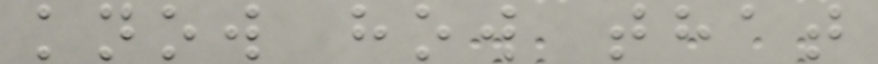know how that
